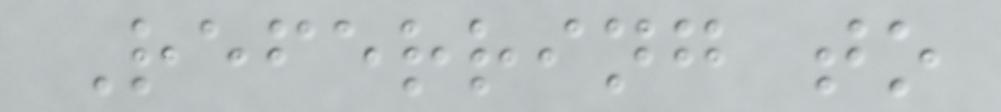Referring to
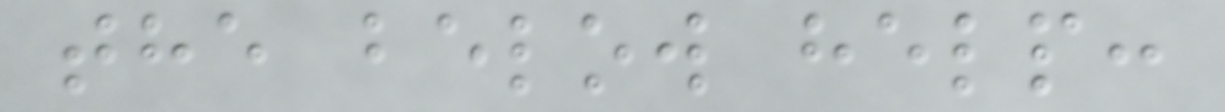the below help:
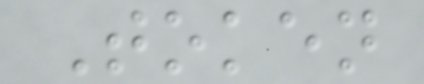Token
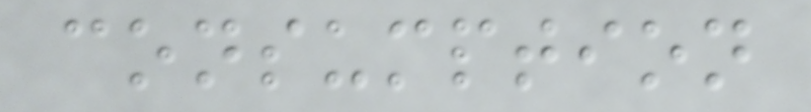consumption
